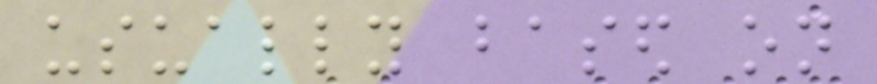usually based on
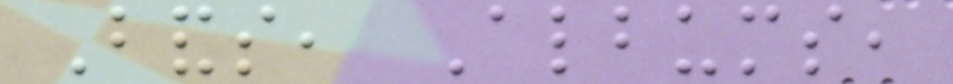Bands, Albums,
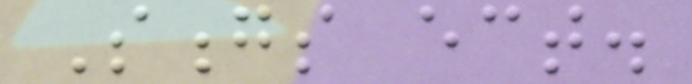Songs ect.
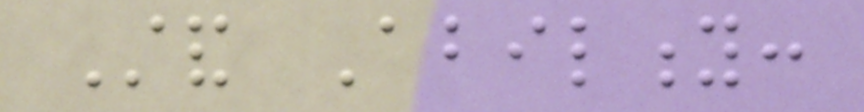Stand Ability:
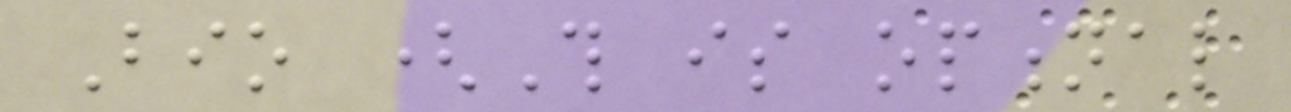Bio (This is optional
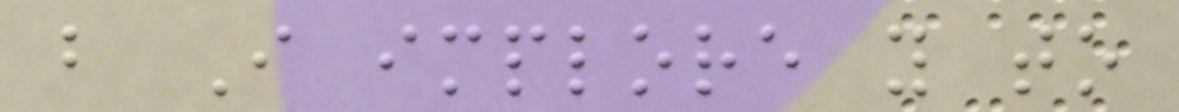but I implore you to
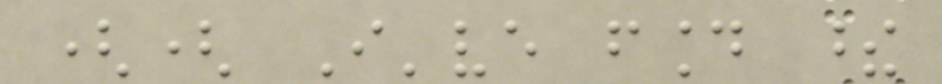(( I've found these
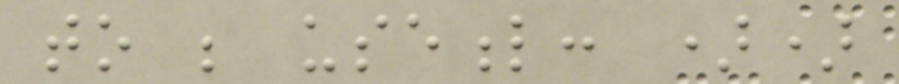to be useful: ))
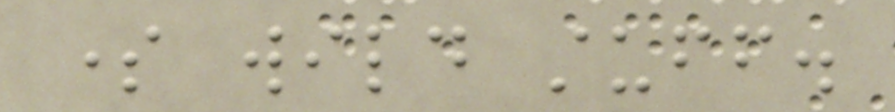some wild stuff.
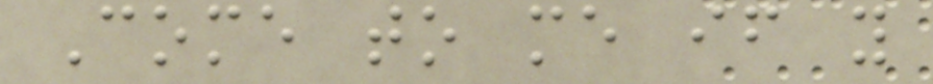Come to me if you
